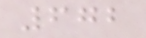672
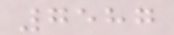7587
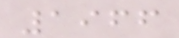1966
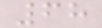68
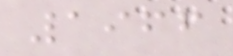1966
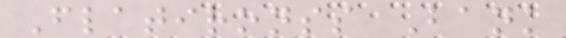Flatironss Bank
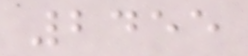2455
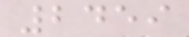2459
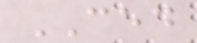CED
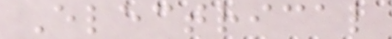Electrical
